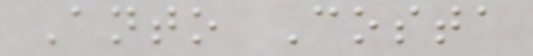Anto Costa
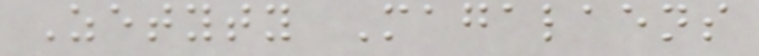Zetyty Magalaens
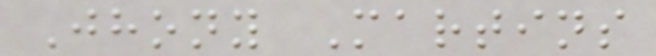Jhony Martins
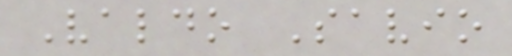Valdo Savio
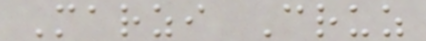Marzi Cruz
